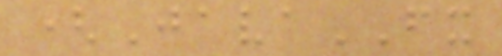(JavaFX
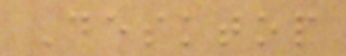Desktop
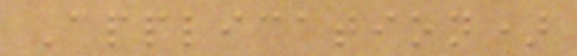Application)
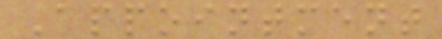Appointment
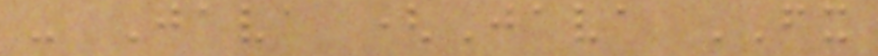- Java (Java FX
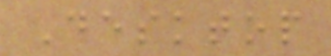Desktop
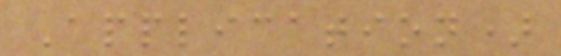Application)
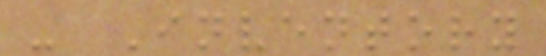- Inventory
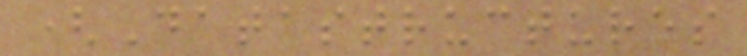(Datastructures
